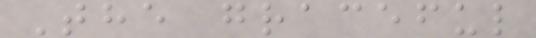The graceful
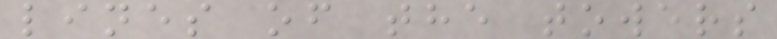lines of the towers
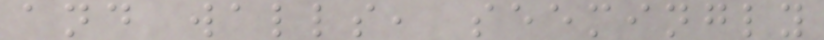and walls, seemingly
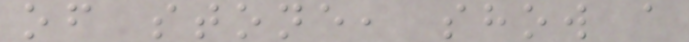of stone, show a
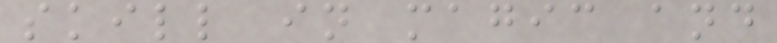skill in magic and
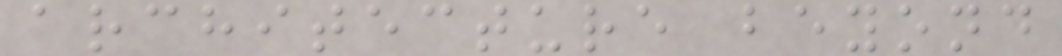architecture beyond
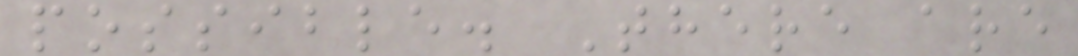possible. There are
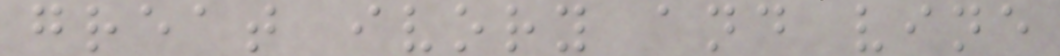great ivory and vine
